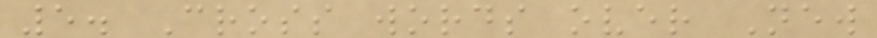5. Cross words over New
